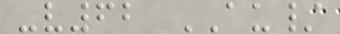-v62 AU/
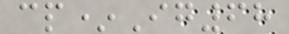cp*Ig68
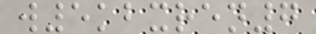w5kbxren7
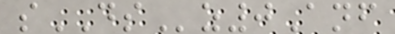sDSz0Anf
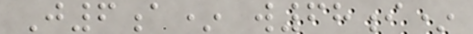J6a* w68i*
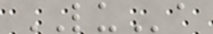LUa
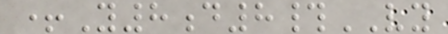+Y8d8#VY
